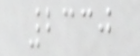2330
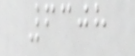6308
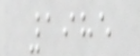1985
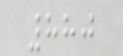880
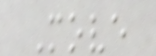Move
